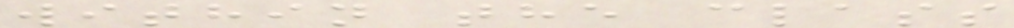within the class
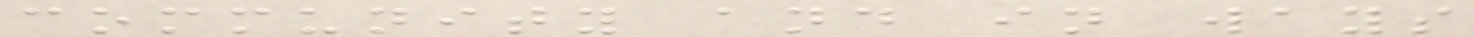community and in ways
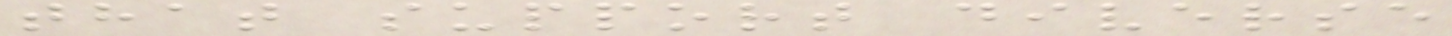that support diverse
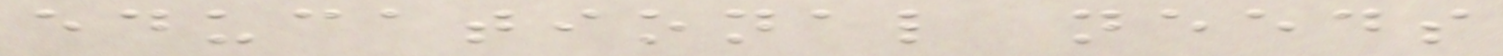educational needs
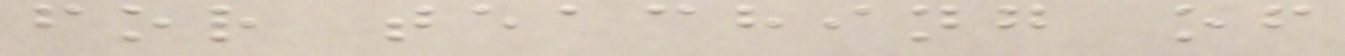for teaching of
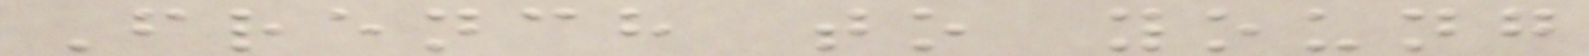French to young
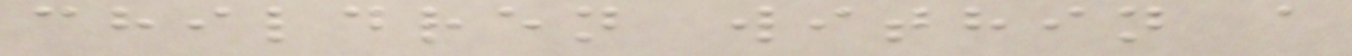children within a
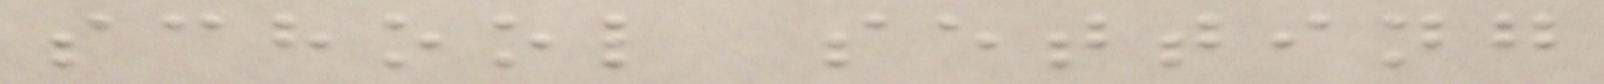school setting
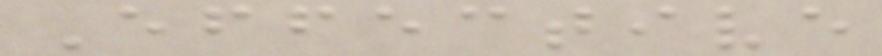Effective
